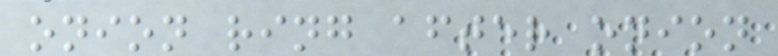onion ring after onion
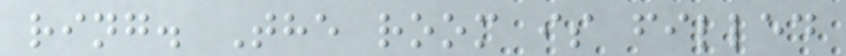ring. The room is filled
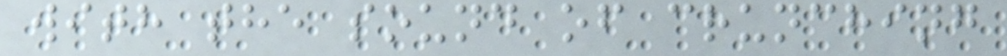with the sound of crunching
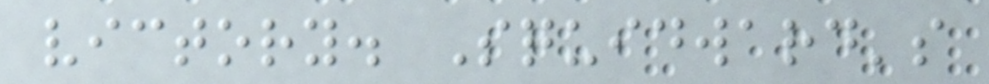victory. Squidward's
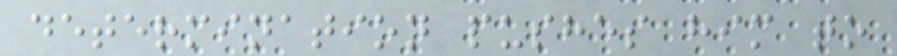determination pushes him to
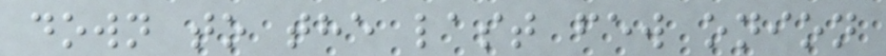down to the last few onion
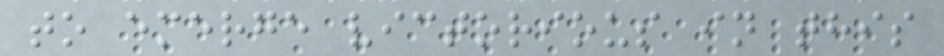to emerge victorious in this
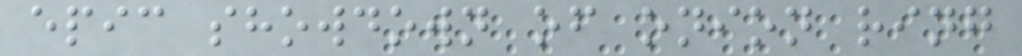epic showdown of onion ring
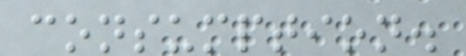consumption.
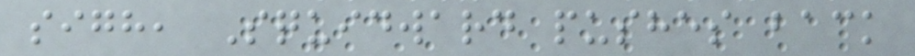sigh, Squidward pushes back
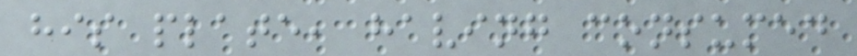his plate, having consumed
